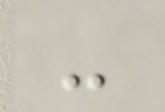-
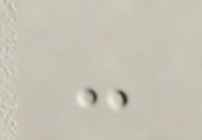-
